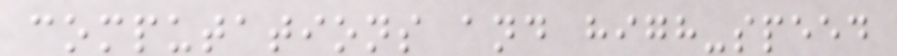computations and high-speed
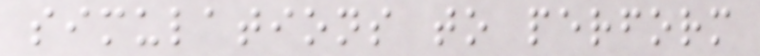simulations to perform
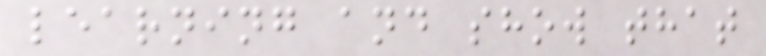learning and show that
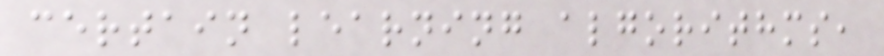certain learning algorithms,
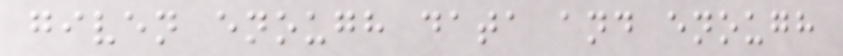given enough data and enough
